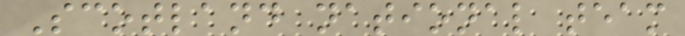Scotland national team
